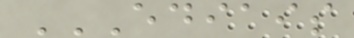EDIAIS
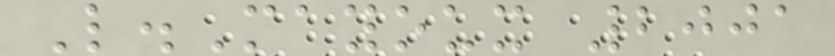L.Mayoux 2001
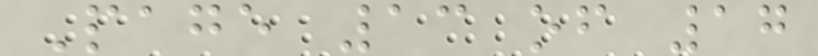Page 13 of 17
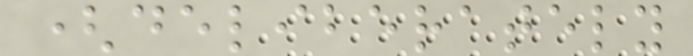(deliberately
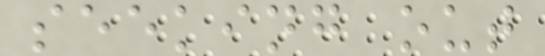seeking out
